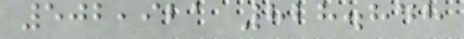502,921 828.848
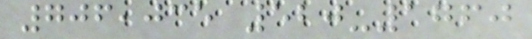706,035 520-1760
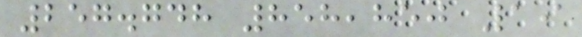257.748 858,850 19
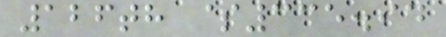126th $335.94
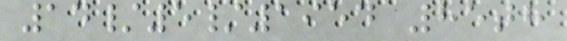14/5/1954 85th
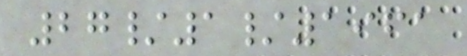27/1/1961
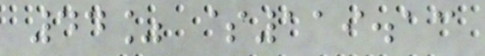44% $119.13
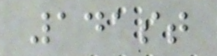141st
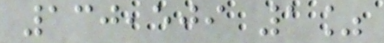130,509 1%
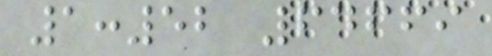1:52 64669
